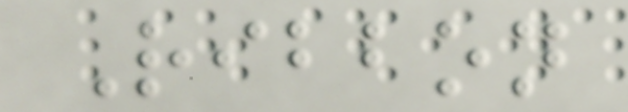Ribbon
